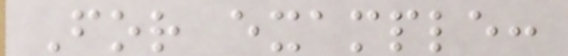For example:
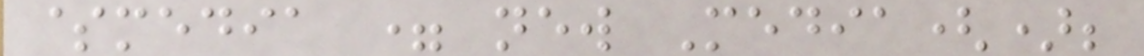$media = new Media();
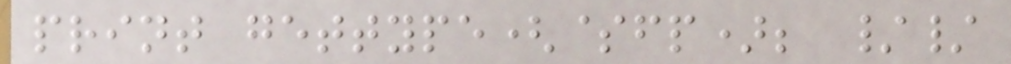print gettype($fp); //
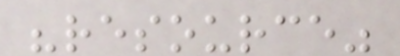"resource"
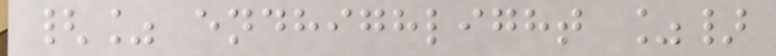{% endhighlight %}
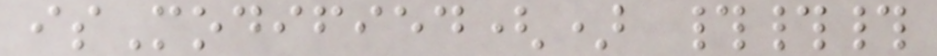isModified() ###
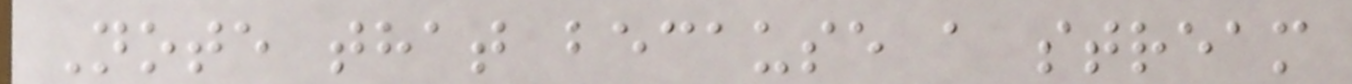Note that because a stream
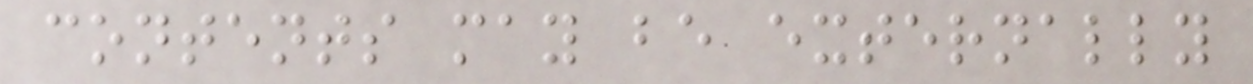contents may be externally
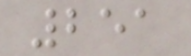251
